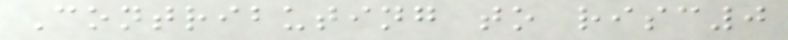Contributing to risc0
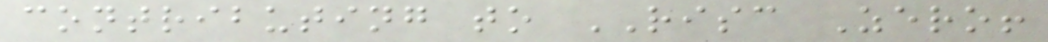contributing to RISC Zero!
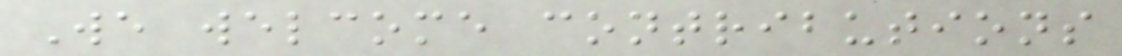We welcome contributions
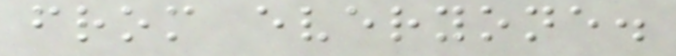from everyone.
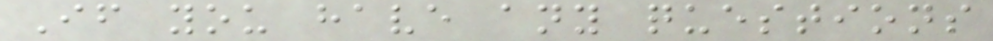If you have any questions
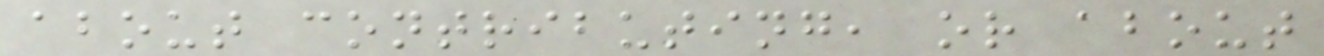about contributing, or about
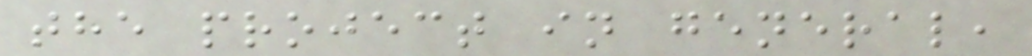the project in general,
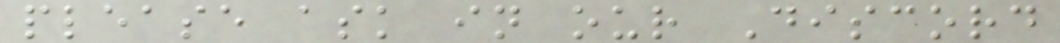please ask in our Discord
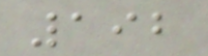192
